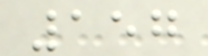157
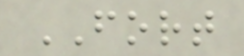FORT
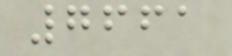7661
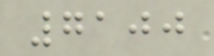7100
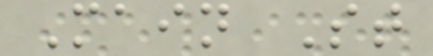Main St
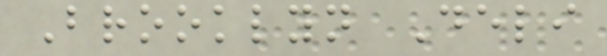Brooklyn Deli
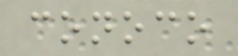conoco
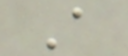A
